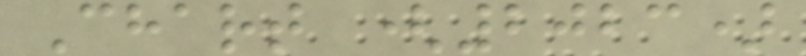Chart (2023)
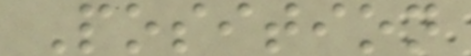Position
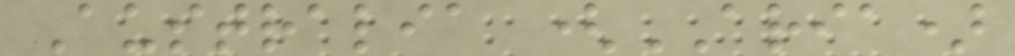Australia (ARIA)
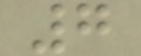7
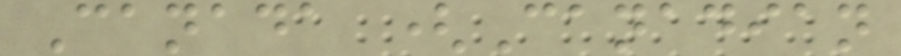Canada (Canadian
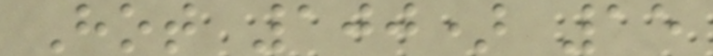Hot 100) 15
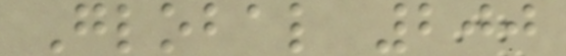Global 200
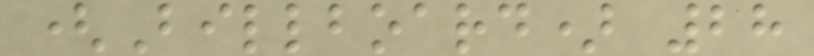(Billboard) 28
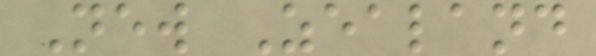New Zealand
